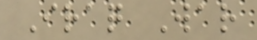Iraq War
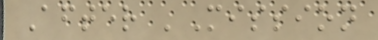After 'Mission
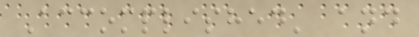Accomplished' and
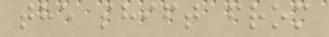the shift from
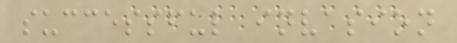successful invasion
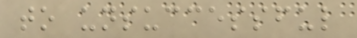to unsuccessful
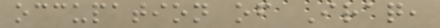occupation of Iraq,
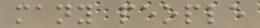many people
